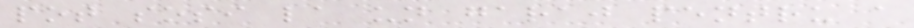pot sosi la un garaj pentru a
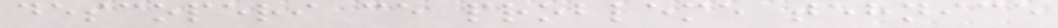descoperi ce probleme tehnice
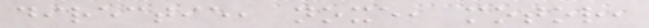directie, noxe, motor,
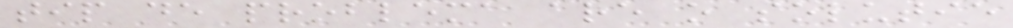tip de problema are o solutie
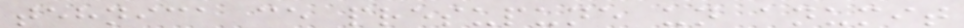tehnica ce presupune un anumit
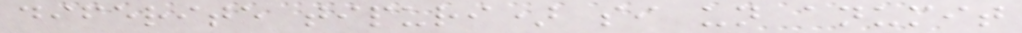diferite tipuri) si un anumit
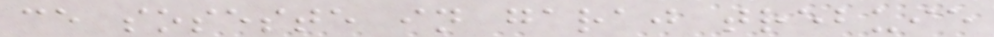ce soseste in garaj trebuie
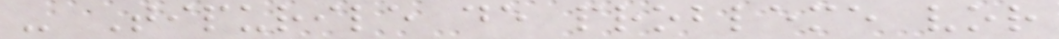- Tipurile de probleme vor
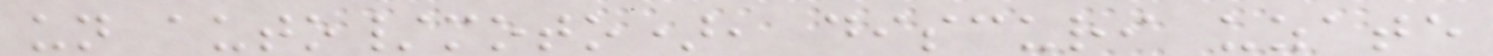un auto/moto), discuri uzate
